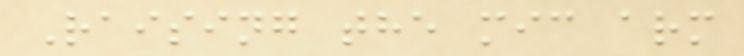Raising the mic arm
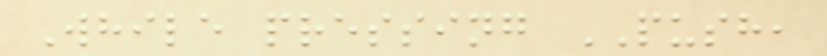While pressing PUSH,
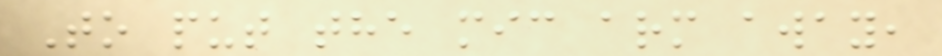To put the mic arm away,
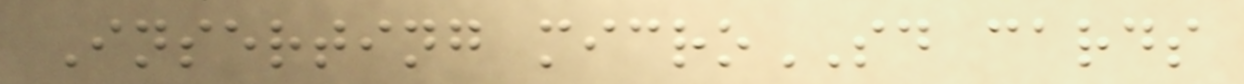Inserting microSD cards
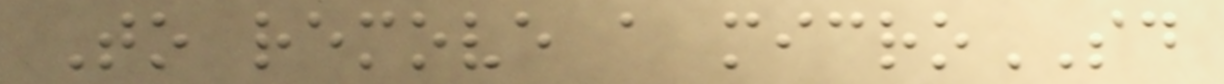To remove a microSD
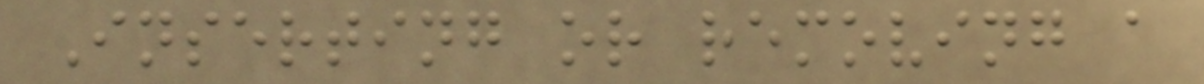Inserting or removing a
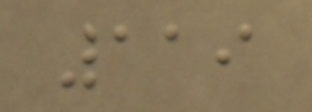119
